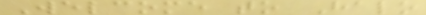Welcome to Halo
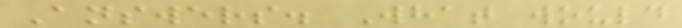Answers. What would
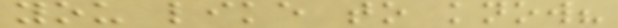you like to know?
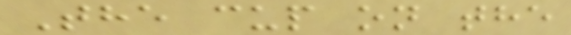The cup on the
